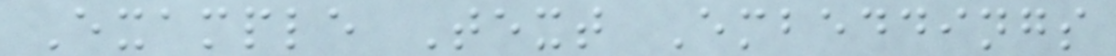Example Text Embeddings
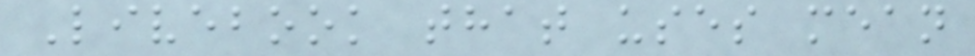Livebook that uses mean
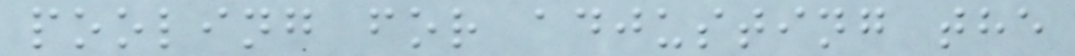pooling for adjusting the
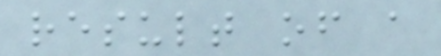result of a
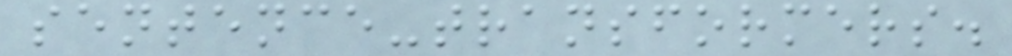sentence-transformers.
